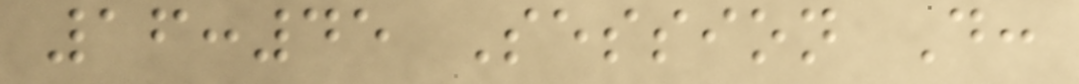16:45 Session D:
